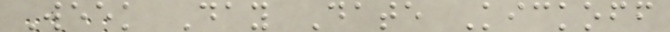Week Day Date Kickoff
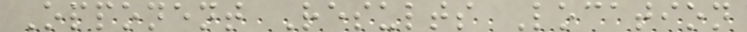Opponent Results Location
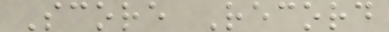Score Record
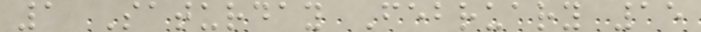1 Saturday February 15
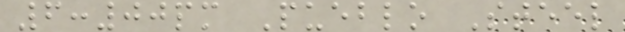6:00pm Pueblo Steel
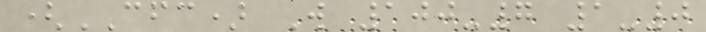(CFC) W 100-7 1-0
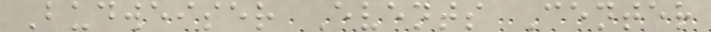Budweiser Events Center
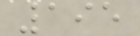195
